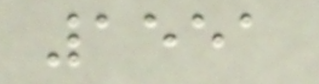1551
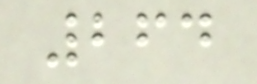264
